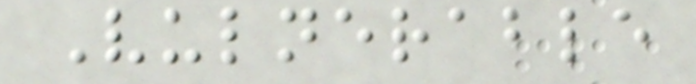Vulnerable
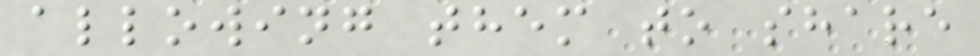allowing them to share
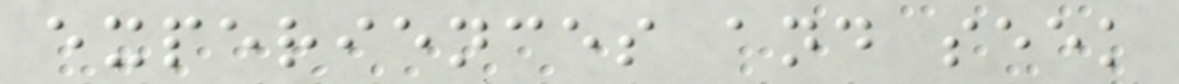experiences and seek
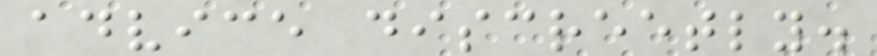advice discreetly.
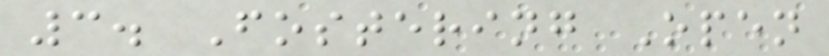3. Fostering Open
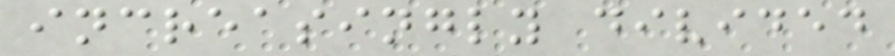increasingly divided
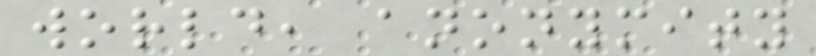world, anonymity
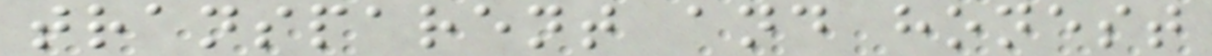transparent and honest
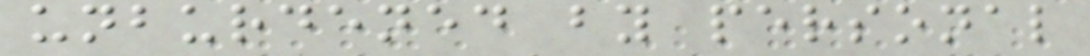unburdened by personal
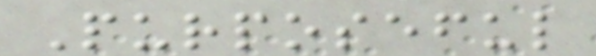Purposeful
